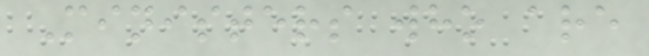Ministers who are
